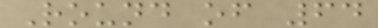Round of 64
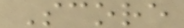Score
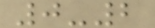0-2
